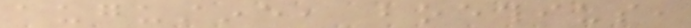augustine, boethius,
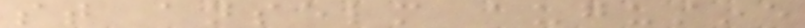st anselm augustine
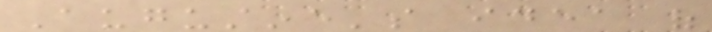Augustine's idea of
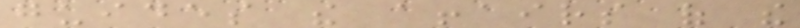guides the affairs of the
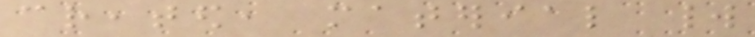created, material world
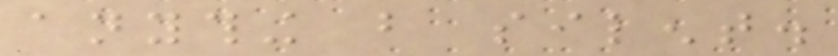anything but silent.
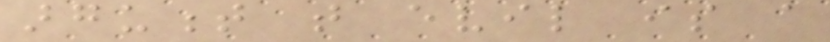argument that evil is a
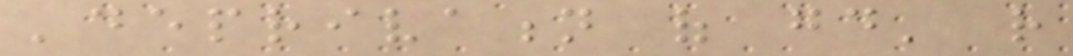'deprivation of good' rather
